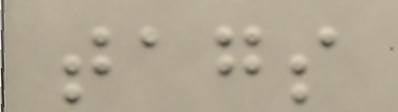tags
